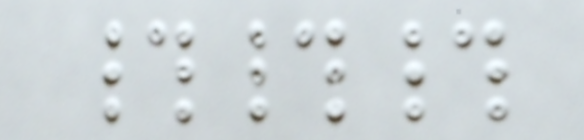###
